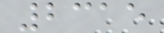2315
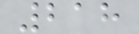218
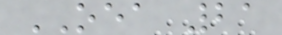OEA 21
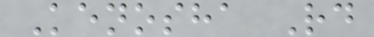Kenosha Rd
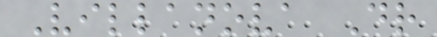Villanova Dr
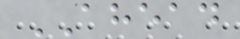AHEAD
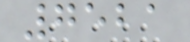7521
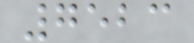7523
